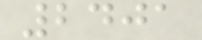2401
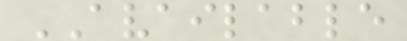AVAILABLE
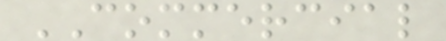COMMERCIAL
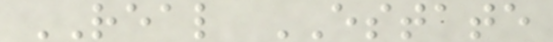REAL ESTATE
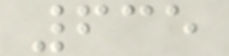635
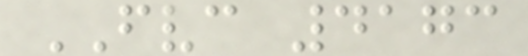FVC 4173
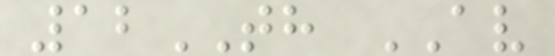12TH AV
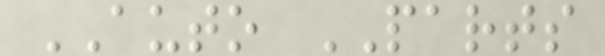AUTO PARTS
